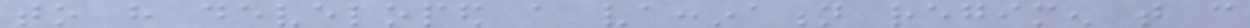to have developed a vaccination regimen that can
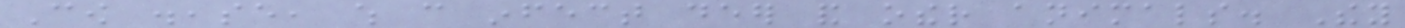Cow disease, which can infect deer and other animals. They
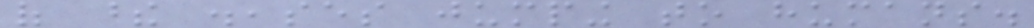of these diseases jumping to humans.
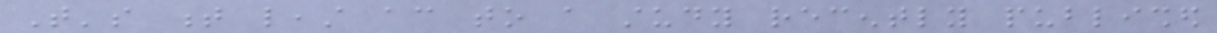That's t least according to a study recently published
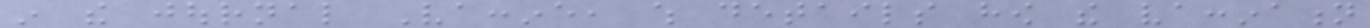in the journal Vaccine, which details how the vaccination
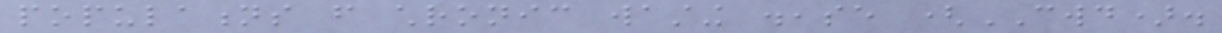populations from chronic wasting disease (CWD).
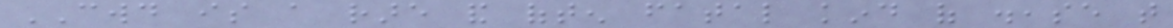CWD is a rare and often fatal kind of disease that
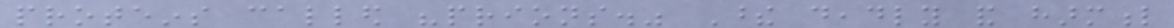proteins called "prions." These deadly and harmful
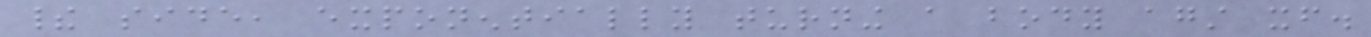their side, exponentially turning a body against itself.
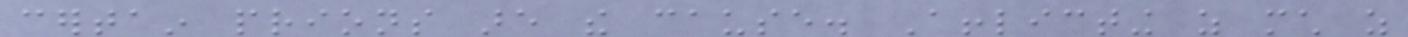certain prions are the cause. Afflicting as much as
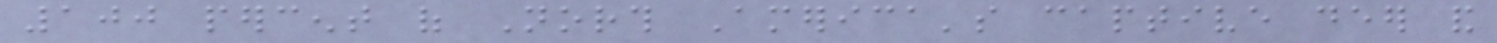100 percent of North America's captive deer and
